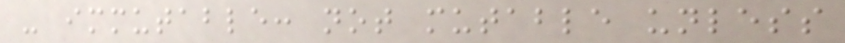- immutable: not mutable unless
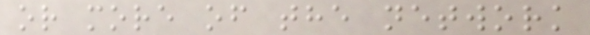or more of the network
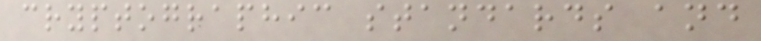cryptographic standards and
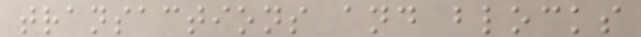transactions and blocks
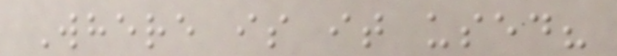Where is it used?
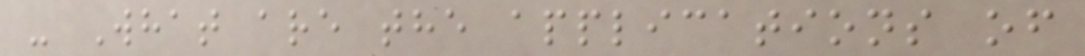- What are the applications of
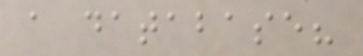a database?
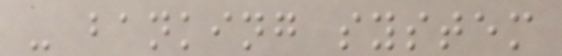- banking system
